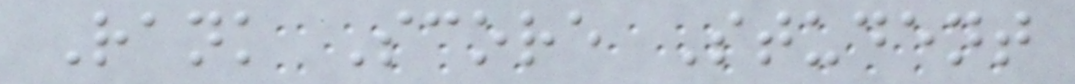Rank Score Student
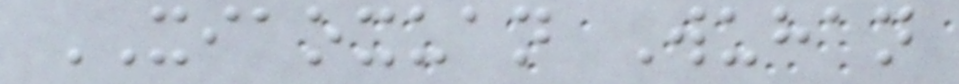XIAOXUAN Wuhan
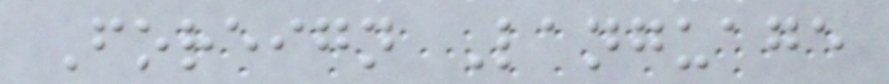Foreign Language
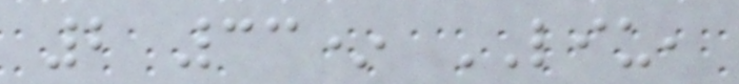2 33* LIU,
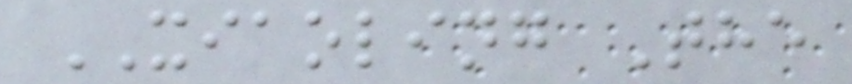XIAOLING The
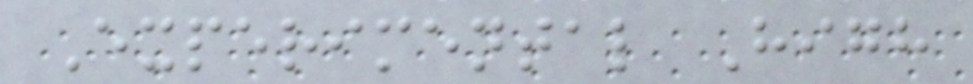Experimental High
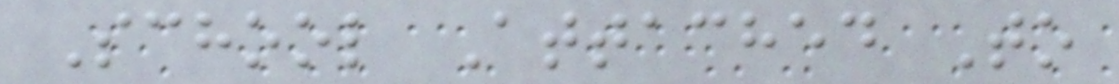School Attached To
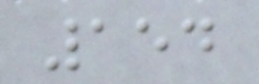154
